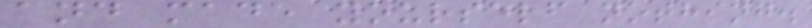and made yourself nothing.
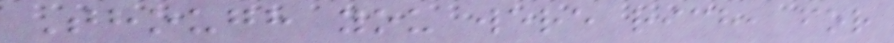Though you were rich, for
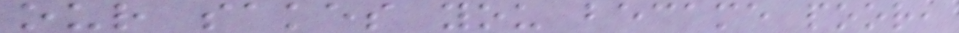our sakes you became poor,
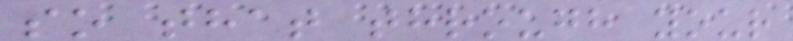so that through your
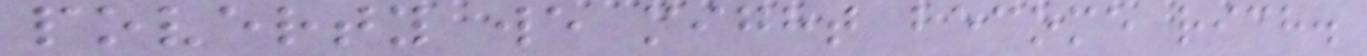poverty we might become rich.
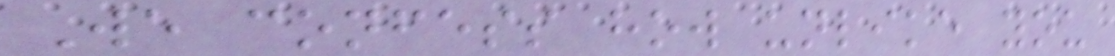We confess how unlike you
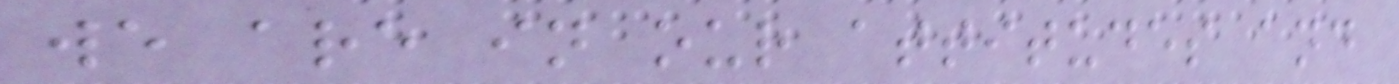we are in our attitudes and
